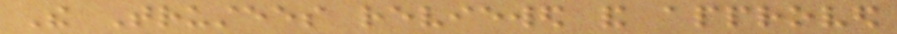The Trustees reviewed and approved
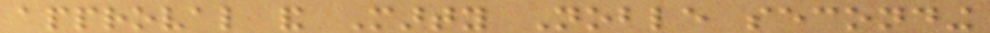approval and Marty Noble seconding
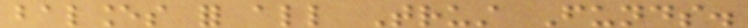balances for all Trust Funds.
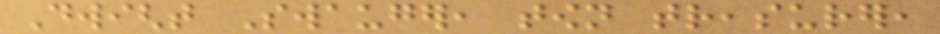Dwight Swauger, town treasurer,
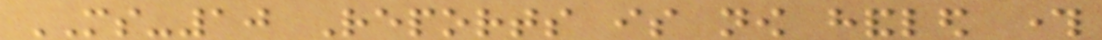MS-10 Reports is now handled through
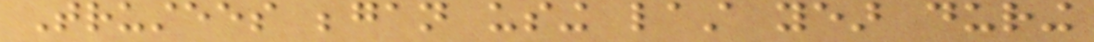Trustees began using last year during
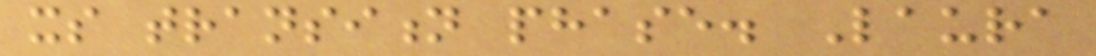its transition phase. Laura
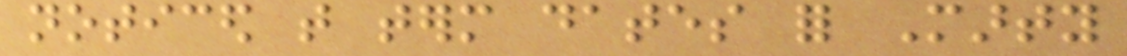noticed that term dates for Marty
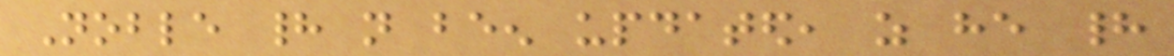Noble had not been updated, as he had
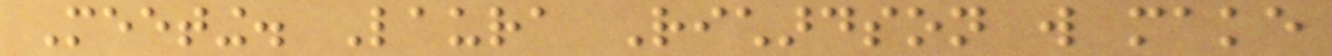Meeting. Laura Richardson will make
